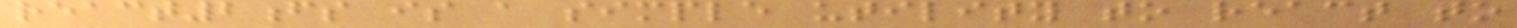react2fs is a simple utility to react to
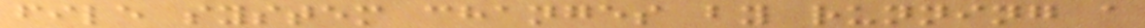file system changes by running a
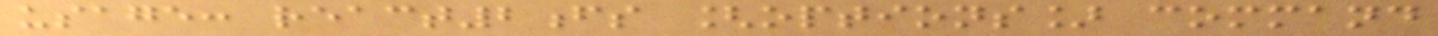usage: react2fs [options] command
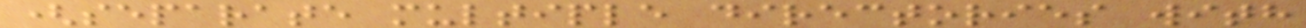(separate multiple directories with
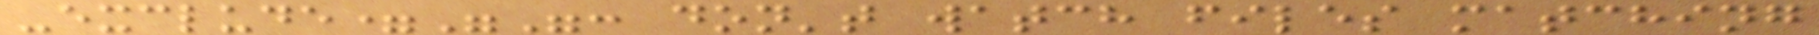-exclude="": don't watch files matching
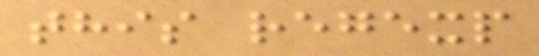this regexp
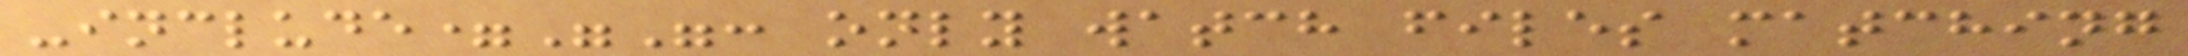-include="": only watch files matching
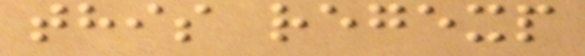this regexp
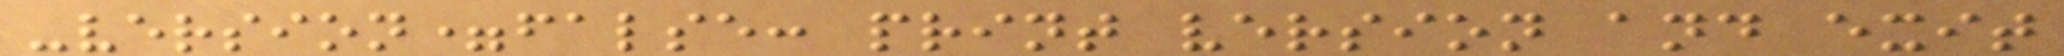-version=false: print version and exit
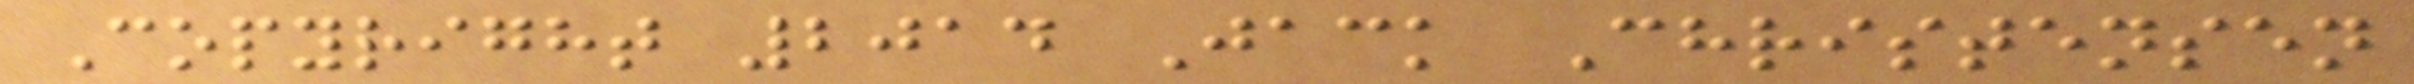Copyright 2014 Jack Christensen
